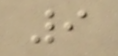9
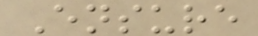Ensure
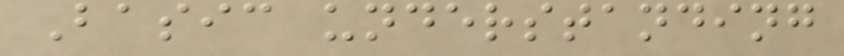Basic understanding
